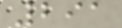291
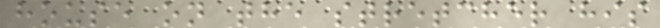house on the stretcher his
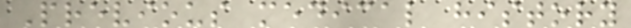Previous medical history
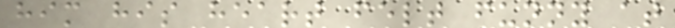him his heart felt funny at
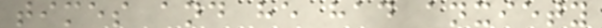times and he had anxiety
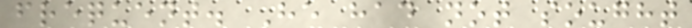frequent. He had not sought
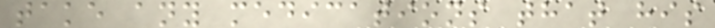take any medications that his
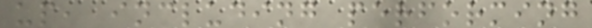up, including performing
